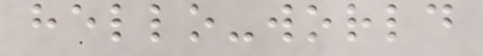hello-world
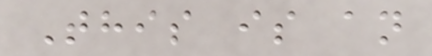This is an
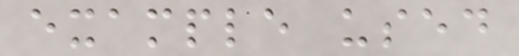example used
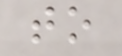to
